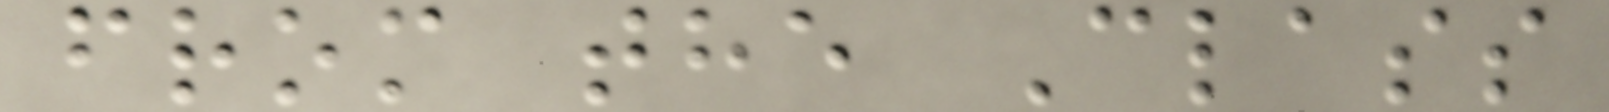from the Class
